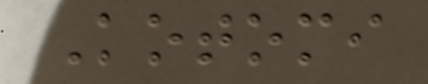Kotomi
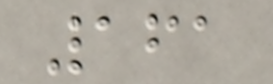161
